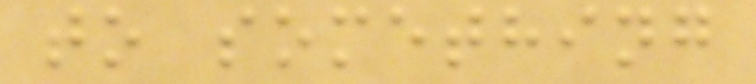to something
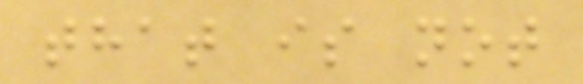that is not
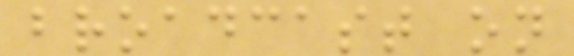broadcast on
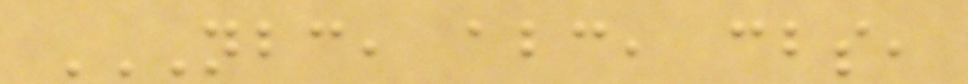NBC, ABC, CBS,
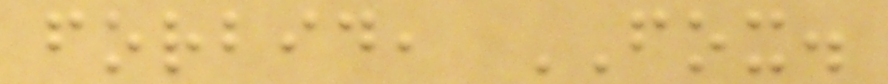forbid, FOX.
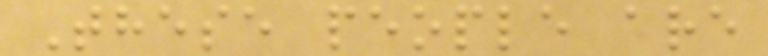These people are
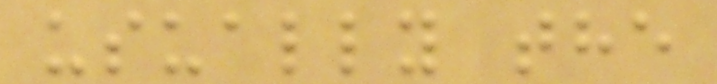usually the
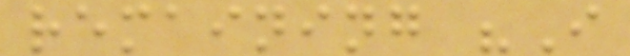remaining "I
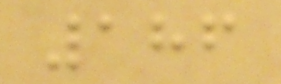186
